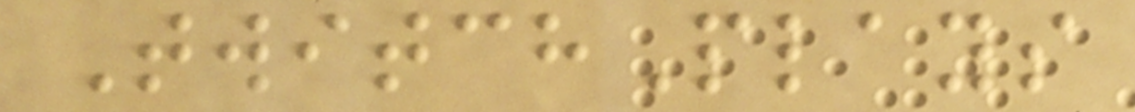TwitchPlays
